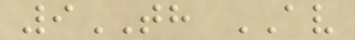9TH AV
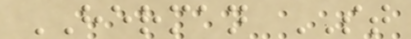HERMAN ST
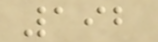192
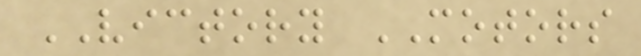VICTORY MOTORS
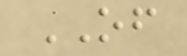OF
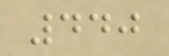440
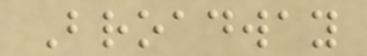Broadway
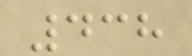438
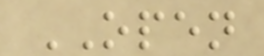OPEN
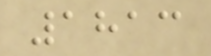1813
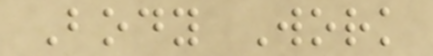Body Work
